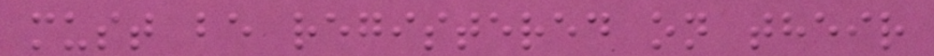must be registered on their
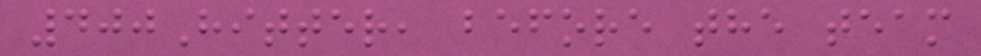400Hitter, before the team
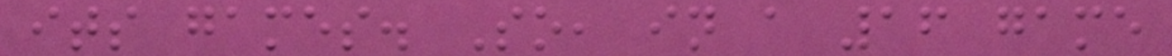its games. So, in a 16 game
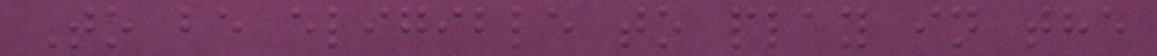To be eligible to play in the
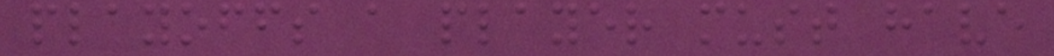playoffs a player must have
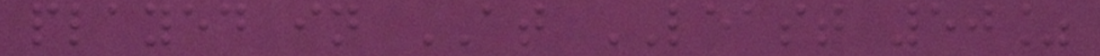played in AT LEAST 50%
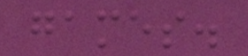games.
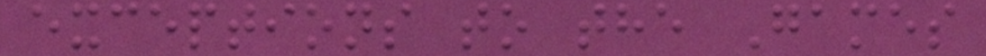exceptions to the Games
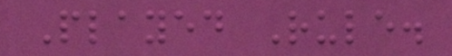Played Rule.
